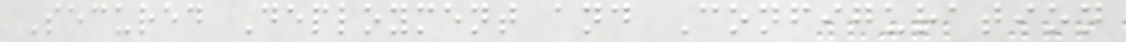Secured Deployment and Configuration
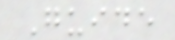Guide
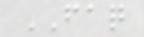FAQ
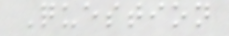Question
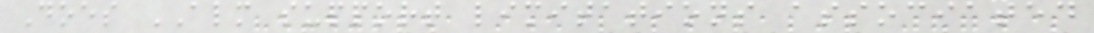Does ALM support limitations associated
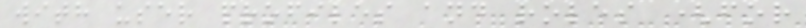with user profiles and roles (for
